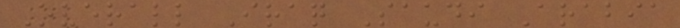Overall Iraq Saudi Arabia
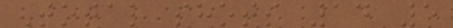Total shots 14 5
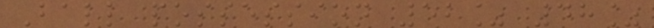Ball possession 52% 48%
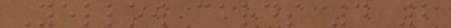Yellow cards 4 2
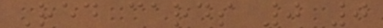Red cards 0 0
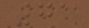71
